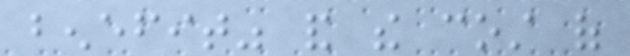benefit" and the cost of
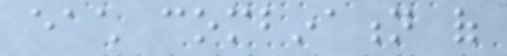each combination of
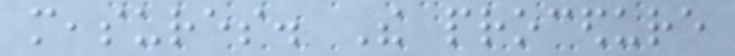measures. The procedure
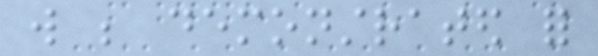will be demonstrated for
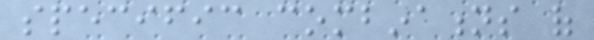specific combinations of
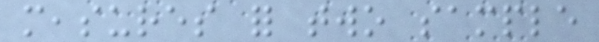measures for two sample
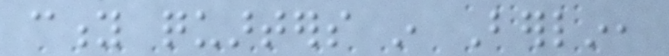city quarters in Berlin,
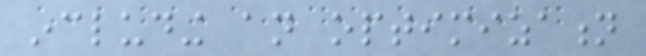including an optimization
